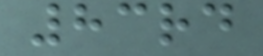83rd
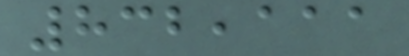832,111
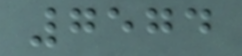7574
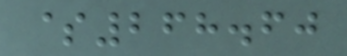$268.60
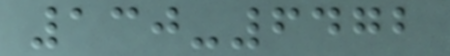130-6472
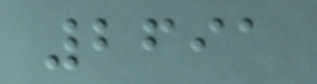2691
